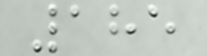185
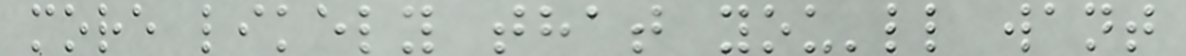more likely that you'll want
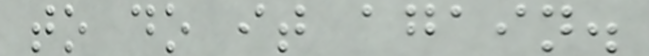to do it again.
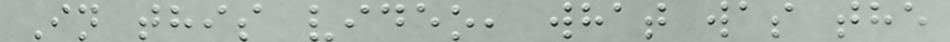In this video, what was the
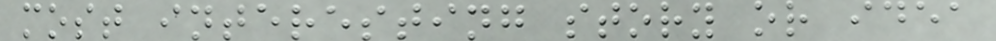most interesting story or idea
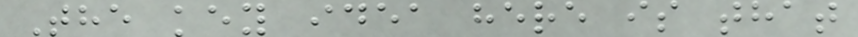The key idea here is that
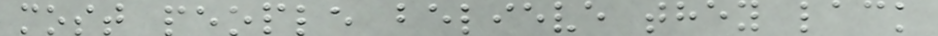most people believe they lack
